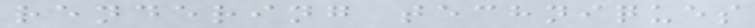rendering techniques
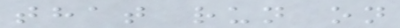that run on
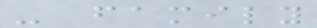- family
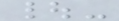|-
